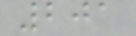201
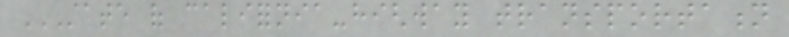STATE OF CALIFORNIA-HIGHWAY TRANSPORTATION
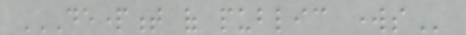DEPARTMENT OF PUBLIC WORKS
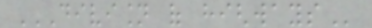DIVISION OF HIGHWAYS
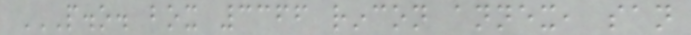P.O. BOX 3366 RINCON ANNEX, SAN
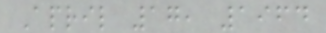April 17, 1964
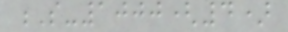S-1000(4)
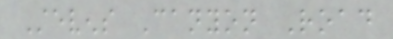Stevens Canyon Road
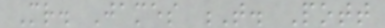Mr. James T. Pott
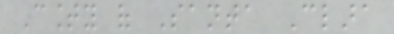County of Santa Clara
